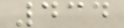434
